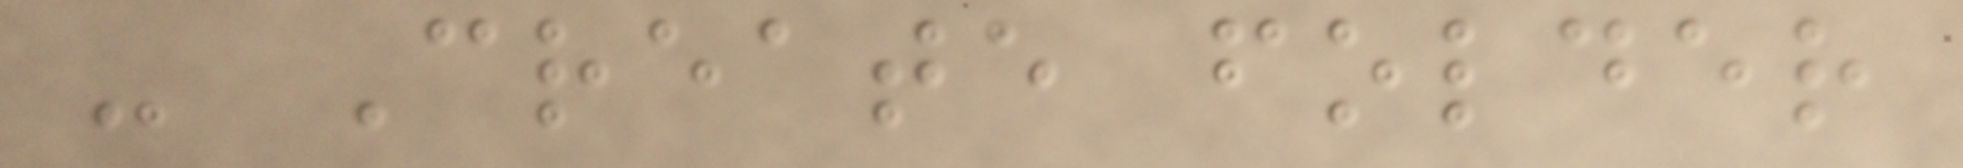- Create folder
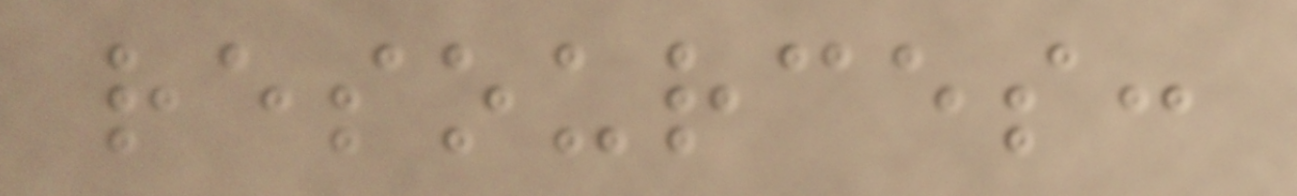resources:
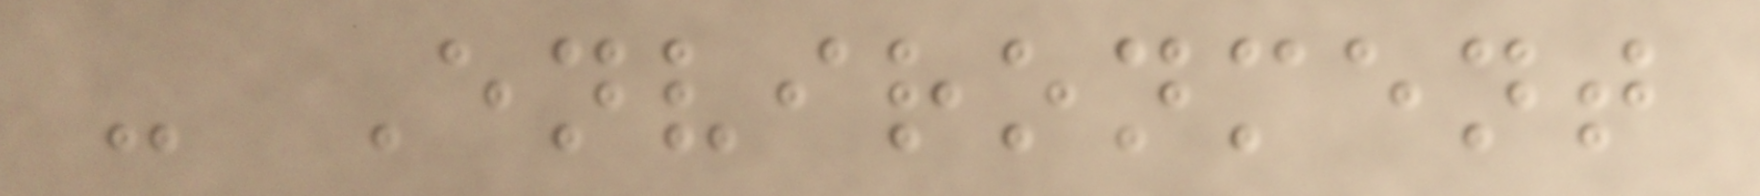- Environment
